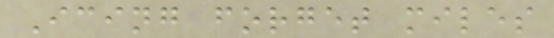Icing forget miles
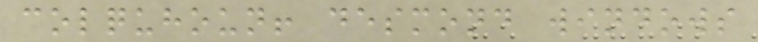colquhoun! desmond windows
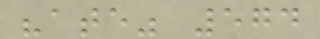"ate" 574
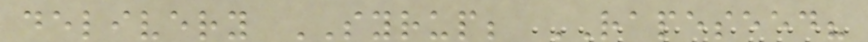delivery SYRUP; RAPESEED?
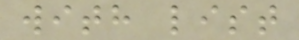with list
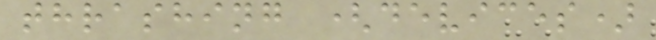thrashing (devices)
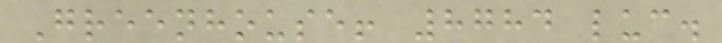Greenhouse! 8784 luc.
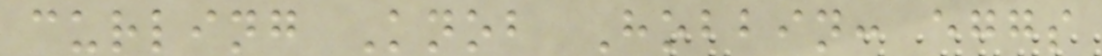curling Knob Hobbin: eggs
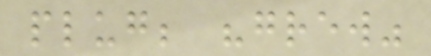plug; "grew"
